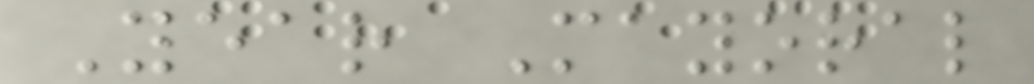Year Mayoral
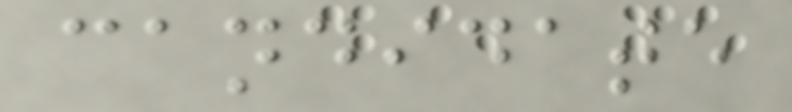candidate
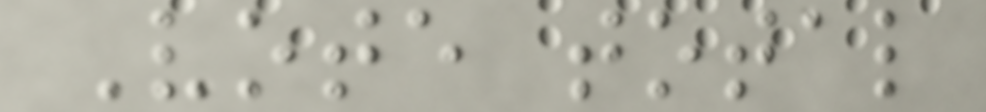Vote total
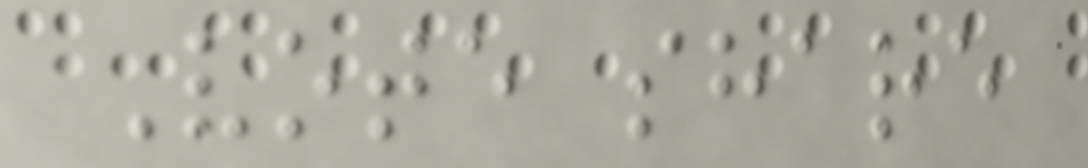Vote share
